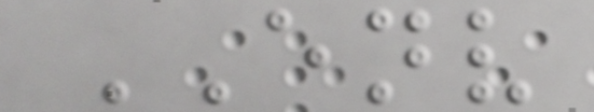ENV
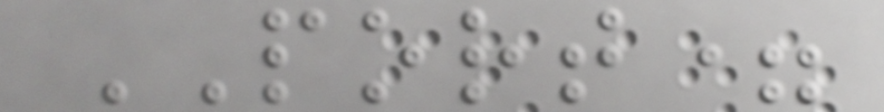PORT=
